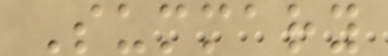Summary
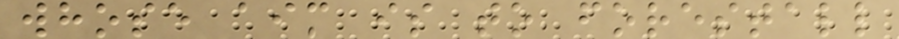whose aim is to forestall
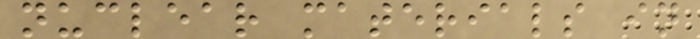nuclear materials in
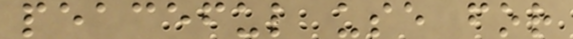peaceful use for
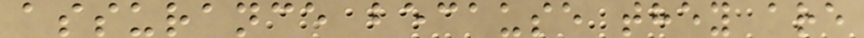assurance because they are
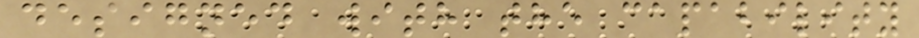designed with the capability
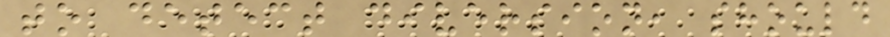to detect diversion, should
